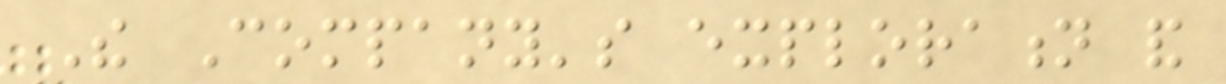The Company's exploration and
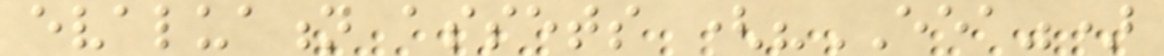evaluation assets ("EEA")
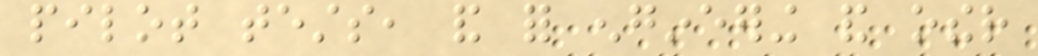pilot tests, and for engineering and other
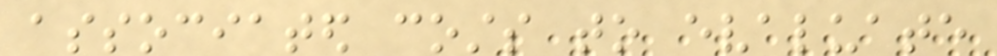associated costs to evaluate
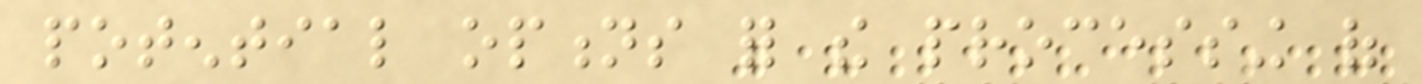potential options for the processing of
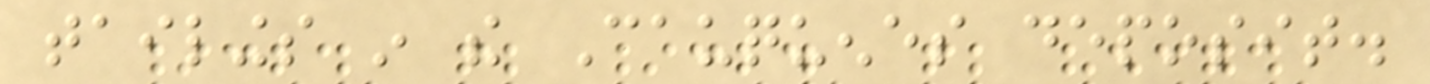tailings in the Cauquenes deposit.
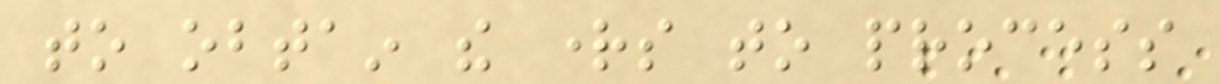to obtain the rights to process
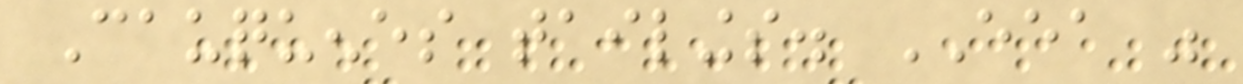Cauquenes tailings. EEA was
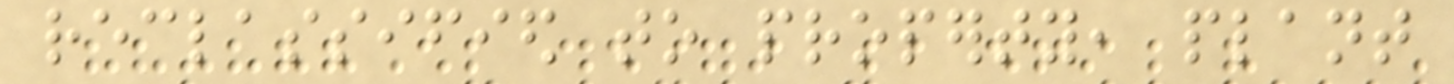reclassified to property, plant
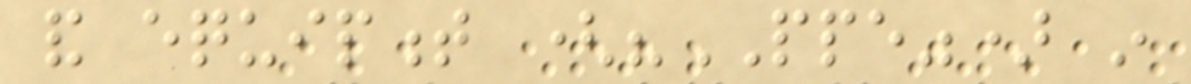and equipment ("PPE") in
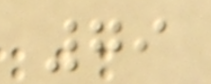79
